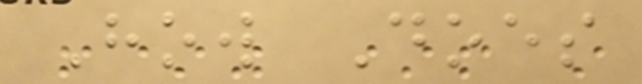How Does
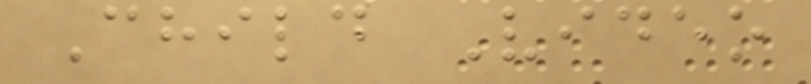Child Video
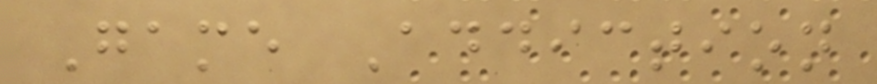Game Addiction
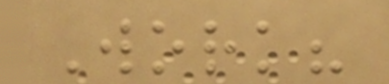Work?
